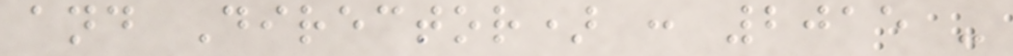and Director) : 2015 -
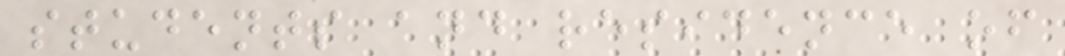students and residence of
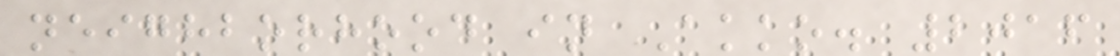neighborhood in Akko. 2016
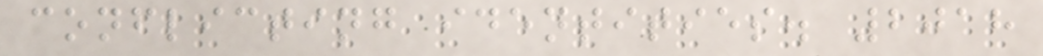conflicting identities. 2018
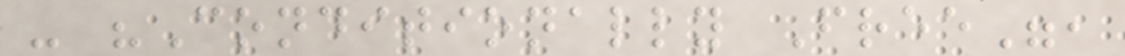- "Conditionally Free",
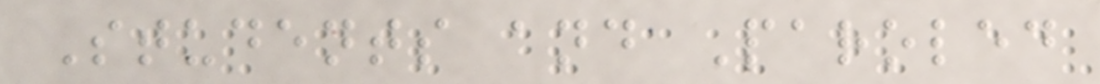Students and Paroled
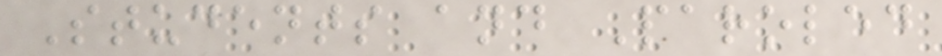Students and Paroled
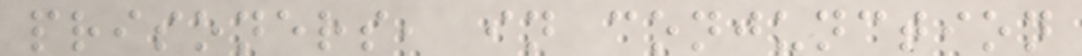prisoners, in conjunction
